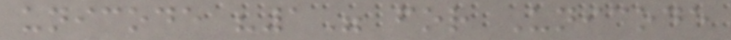unicode "1" for Unicode
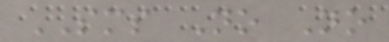SMS No No
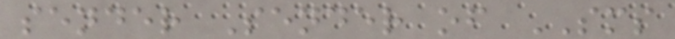sender Sender of SMS
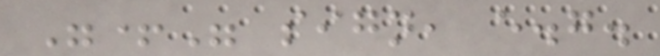"+" sign, e.g.
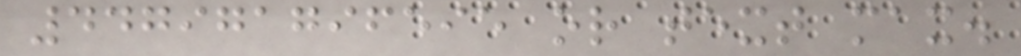447971796595 or text max.
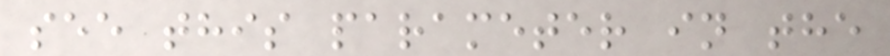see this parameter in the
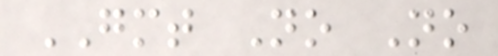GMT No No
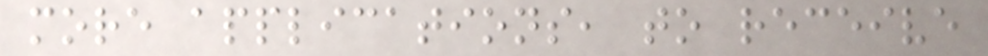more applications, to receive
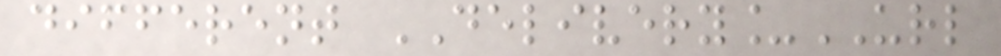different DELIVERY_URL
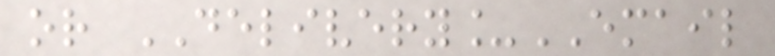or DELIVERY_EMAIL
